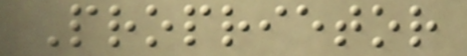Proprietor
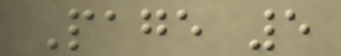Page 5
